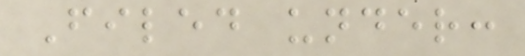Filed under:
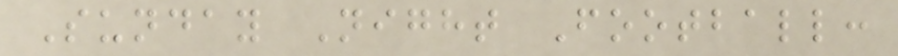Sunday Night Football:
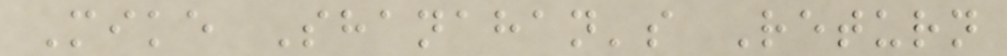Mike Shanahan's Return
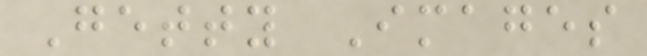Getty Images
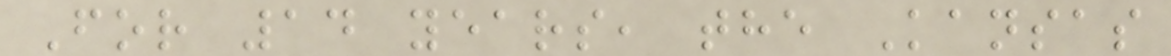For 14 years, the Kansas
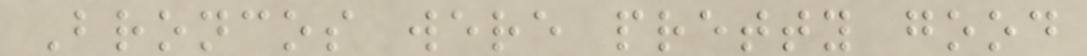Broncos were pretty good
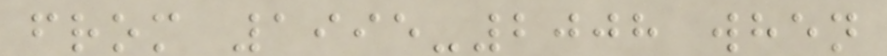from 1995-2008 when
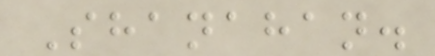Shanahan.
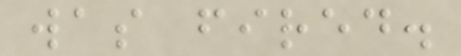was fired.
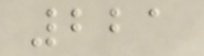221
